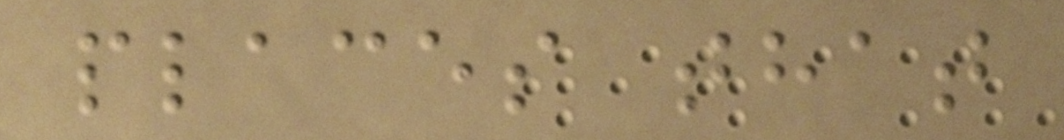places that
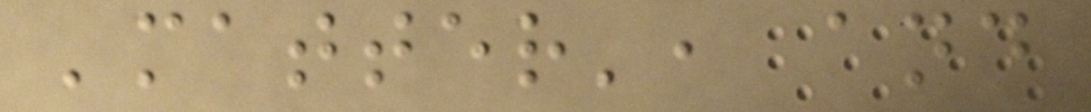'matter', and
